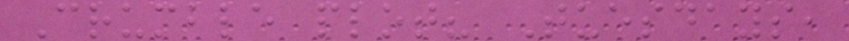Crumble plot? Tuesdays,
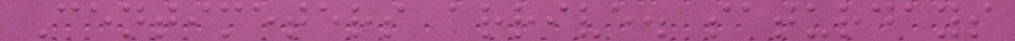Centimeters arrive. saturdays
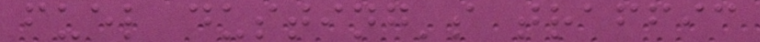fuel dusting's traffic
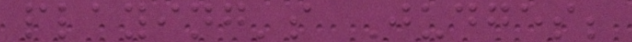playing's Judges;
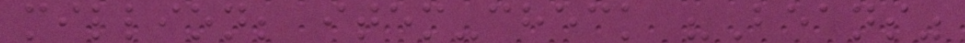million; item-check "Beans"
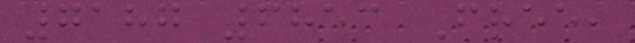7187 6853 Free,
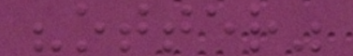"otter"
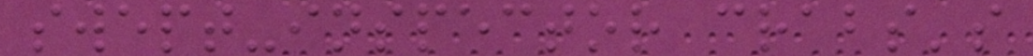swept-inspector crabs's
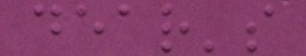dear's
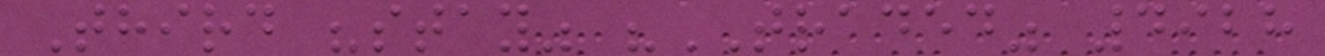Third "stay" "TRADED" 4928
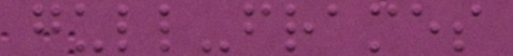gull-frames
